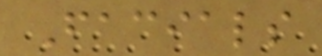Facials
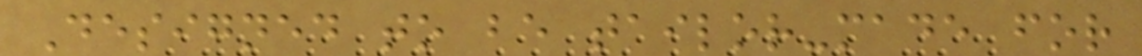Designed to be tailor-made for
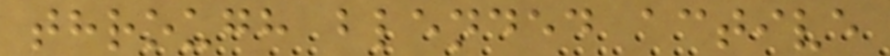through blended active
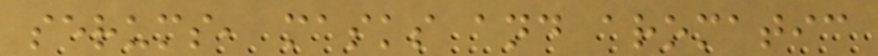serums, masks and aromatic
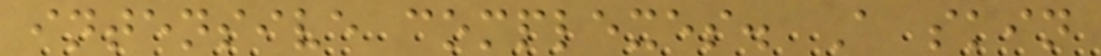intensive complexes. A skin
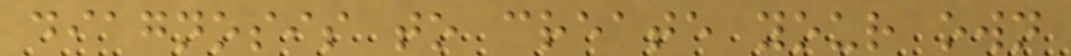diagnosis to create your own
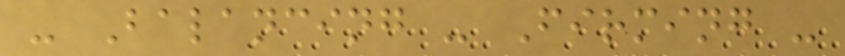- Balancing - Firming -
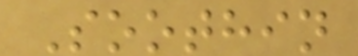Soothin
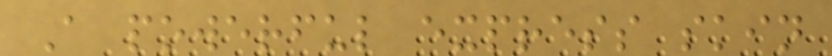A powerful express skin
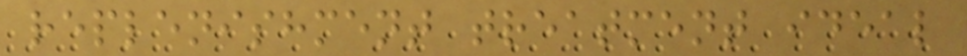replenishment treatment ideal
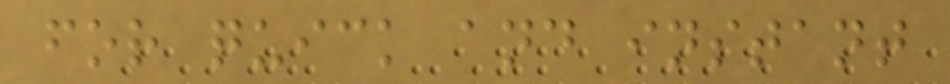for quick and instant
